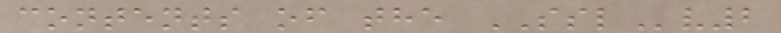contents of the SSLv2
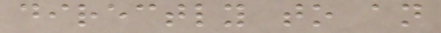directly to an
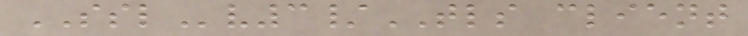SSLv3/TLS client
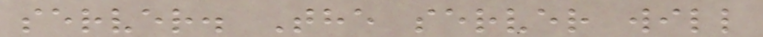server. The server will
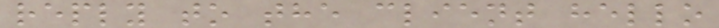reply to the client hello
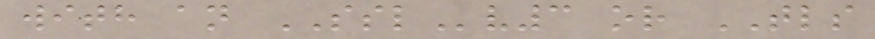with an SSLv3 or TLS
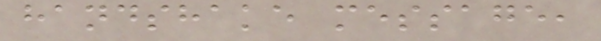handshake message,
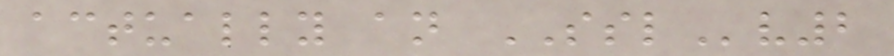actually an SSLv2
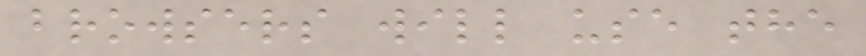browsers will use the
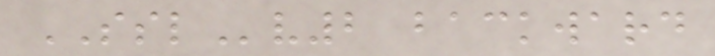SSLv2 backward
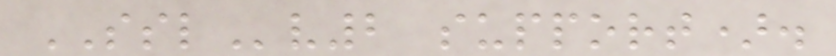SSLv2 support).
